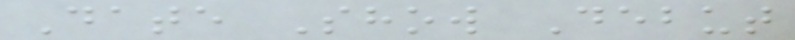Date Show Debut
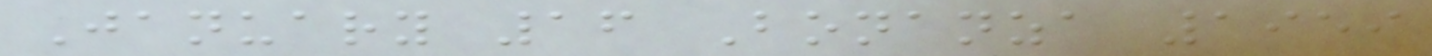January 16 Bonanza 1959
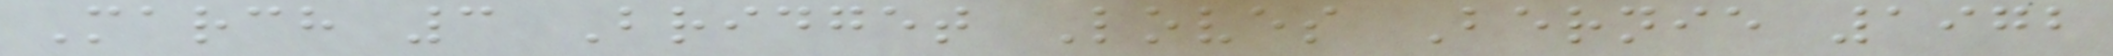March 3 Bridget Loves Bernie 1972
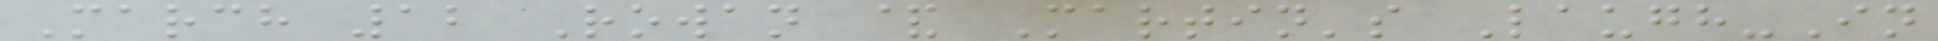March 12 Rowan & Martin's Laugh-In
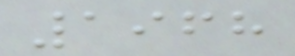1968
